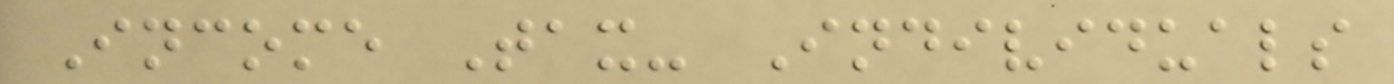Income Tax- Individuals
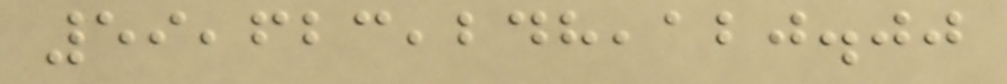59,623,248,120.00
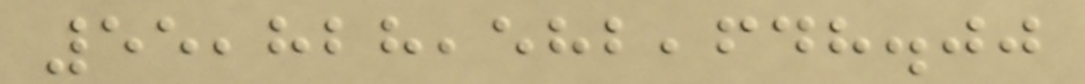55,828,582,648.00
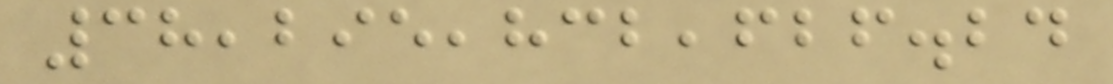38,295,832,626.24
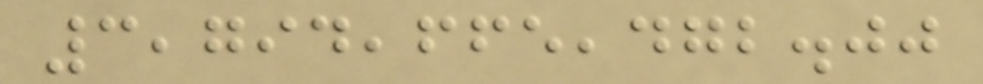3,794,665,472.00
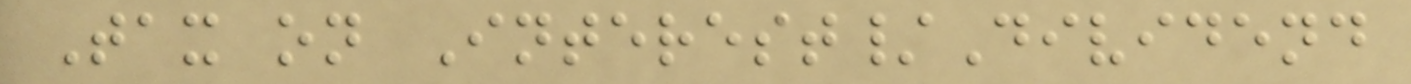Tax on Interest/Dividend
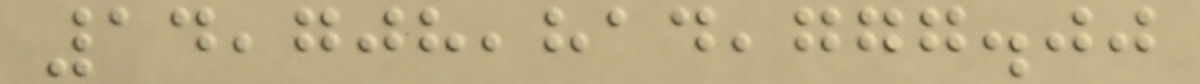14,708,814,777.00
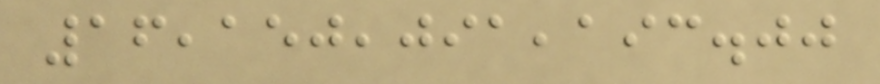16,150,091,193.00
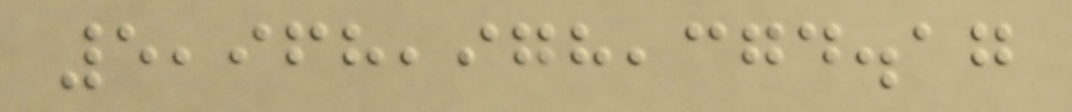5,968,978,374.17
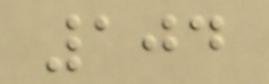104
